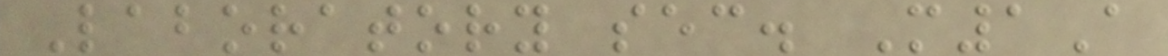Laboratory sec. M1A
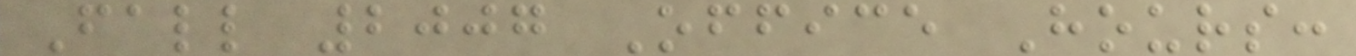Fall 2007 Office Hours:
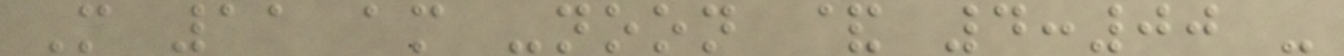M 11 am -noon & 4:00 -
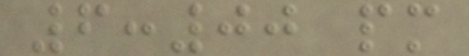6:00 pm
